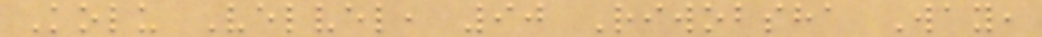Kolu Velvel, 90 Riwobsha Way,
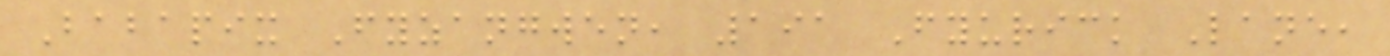Babapix Fyzangwen, 191 Fyurick Lane,
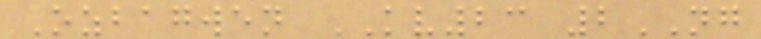Ozbagwen KV23 2NG
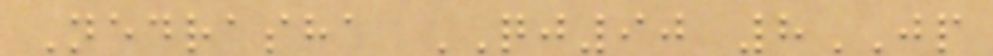Nedrasha QJ90 8JP
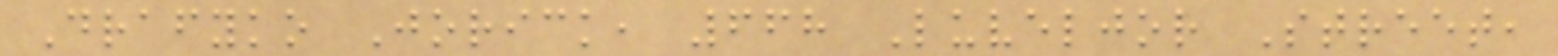Drafyko Jorick, 668 Luveljor Street,
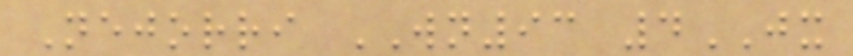Nejorri WN93 4JX
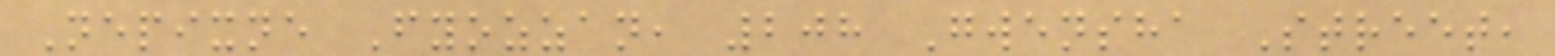Nepixne Fyozzan, 208 Gwensha Street,
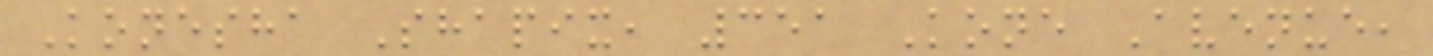Konesha Shapix, 351 Kone Avenue,
